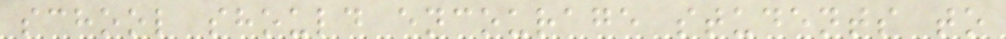school should encourage students to
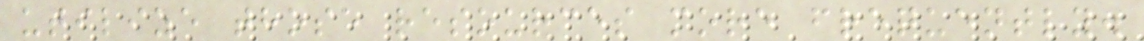utilize those resources more frequently.
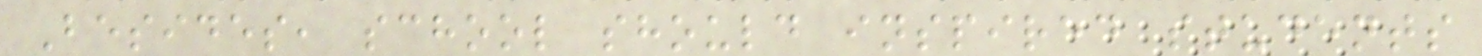Besides, school should inspired students
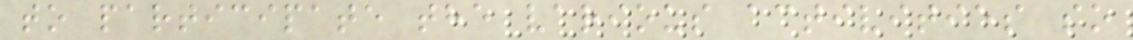to participate the various activities so
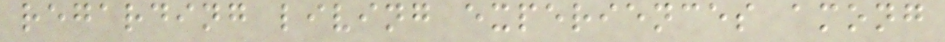regarding living experiences among
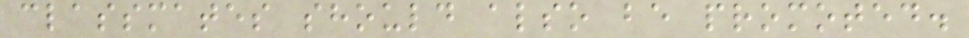classmates should also be promoted.
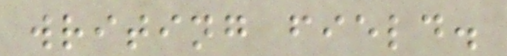writing field.
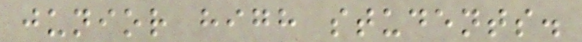junior high students.
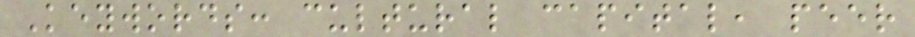Keywords: cultural capital, peer
